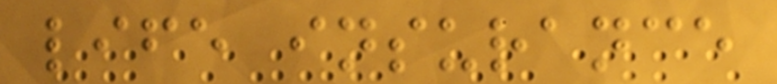life insurance
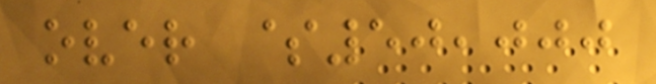over $50,000
